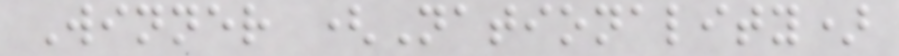Winner (Nationality)
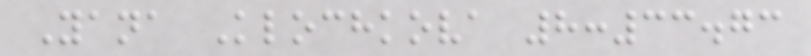Yana Klochkova 8:33.73
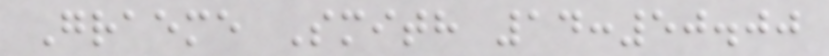Graeme Smith 14:50.00
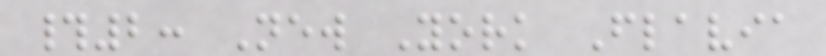#2: New York Flavia
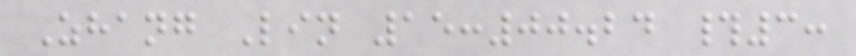Zhang Lin 15:00.24 #3:
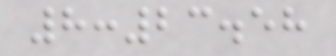8:23.58
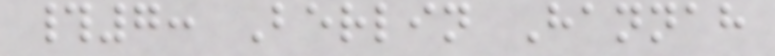#7: Berlin Hannah
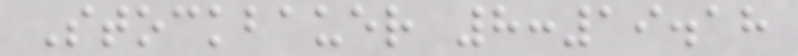Stockbauer 8:19.18
